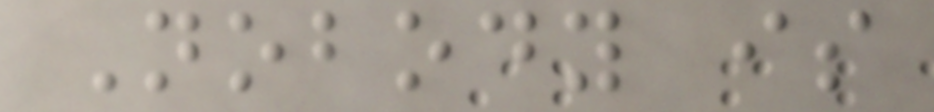Nobody is
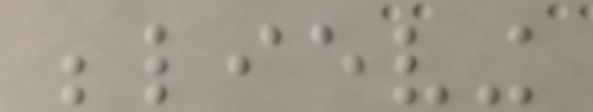believing
